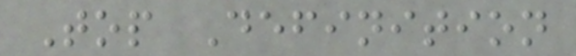Top Definition
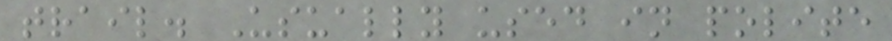trail. Usually used in polite
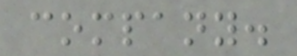company.
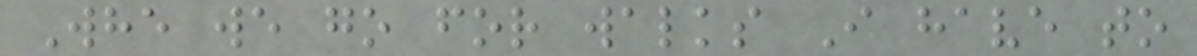Whe we go for walks I have to
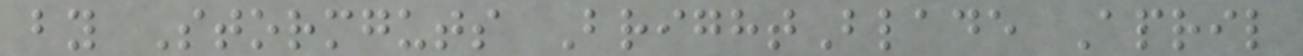by Stormguts BrightBlade April
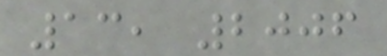13, 2006
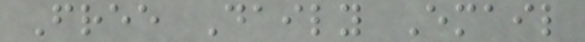Free Daily Email
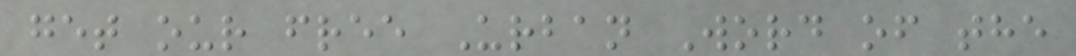get our free Urban Word of the
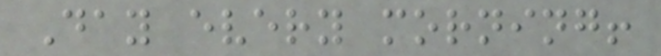Day every morning!
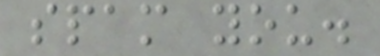spam you.
